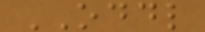ODDL
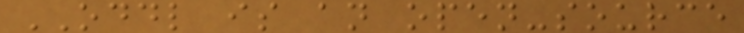ODDL is an open-source
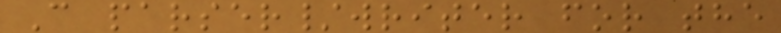C parser/writer for the
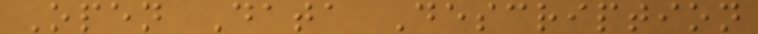Open Data Description
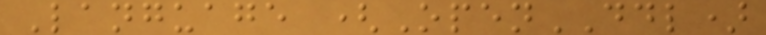Language (OpenDDL)
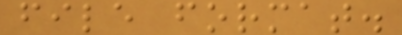file format.
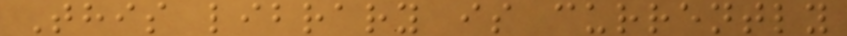This library is currently
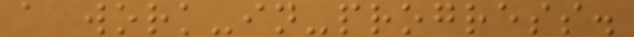a work-in-progress.
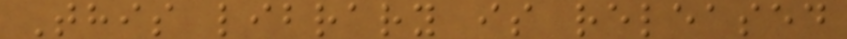This library is released
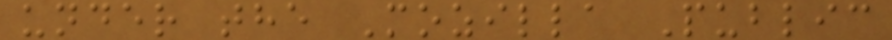under the Mozilla Public
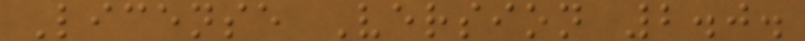License Version 2.0.
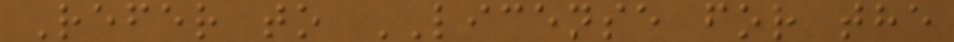Refer to LICENSE for the
